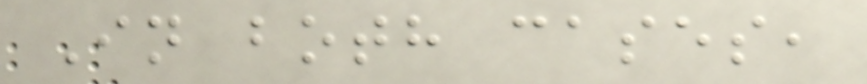In both cases,
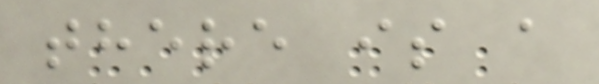there is a
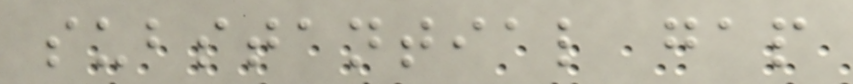substantial gap
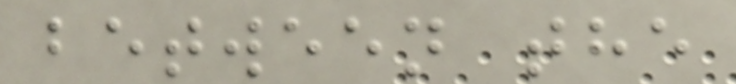between the
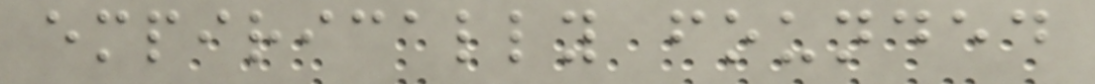empirically founded
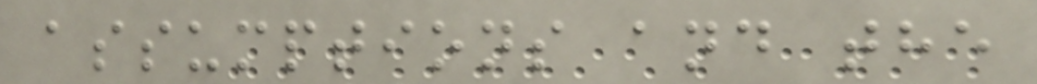assumptions and the
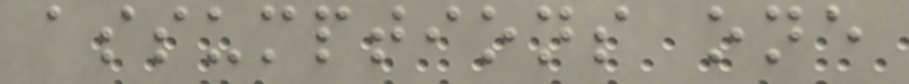assumptions one
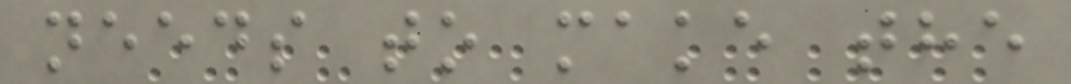needs to make the
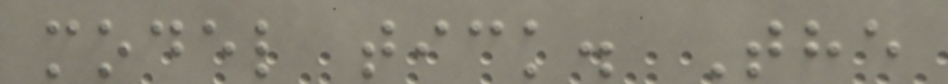model tick. The
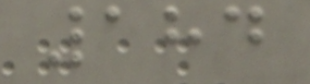184
